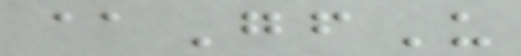@GfU
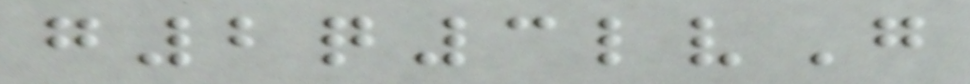g2q3lvG
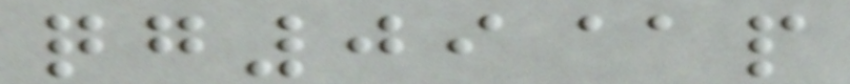qg09@p
